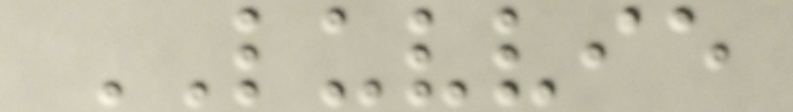LUVVIE
